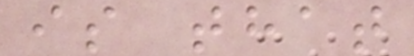is that
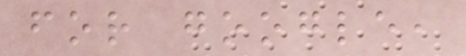for google,
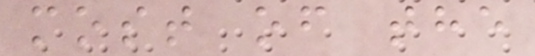most of the
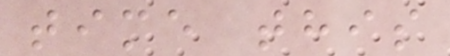time this
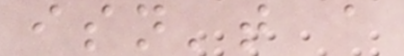isn't a
